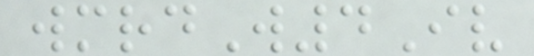wmrdW4Iv
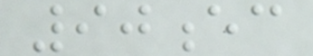90ec
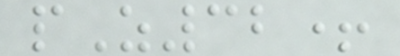pZ32+
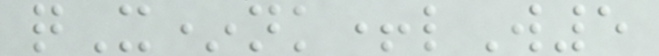qX*nk+lW5
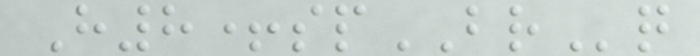H8+spBRq
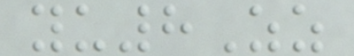yu8Zz
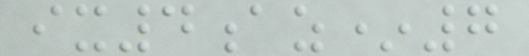ix4az*7
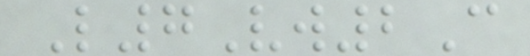L7Vw2C
